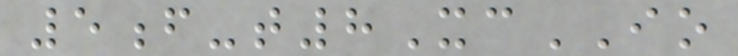5f-t8XcIO
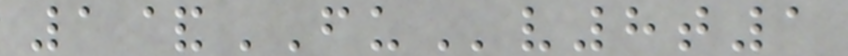1&FUv8t1
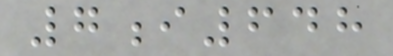7i648
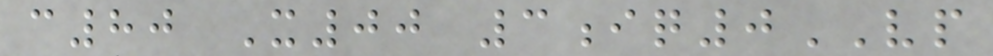c80 X00 3iq0VP
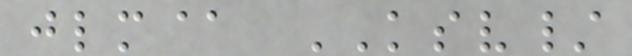jlm@ KSV/
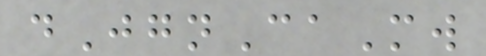dJgnCaMw
